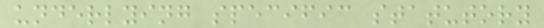underlying specific statutory
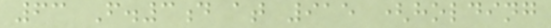63 F.3d at 915 (holding
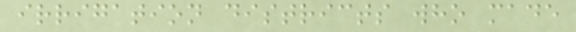irrigation districts who made
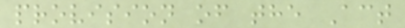provision of the Act
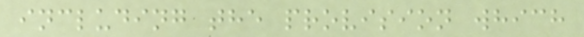including the provision which
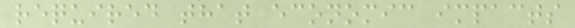required that economic impacts
